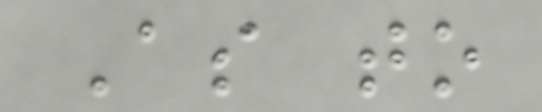As to
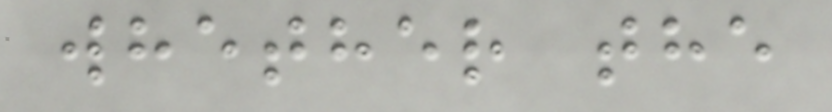whether the
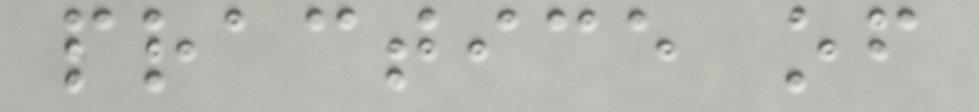practice of
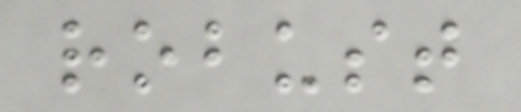robust
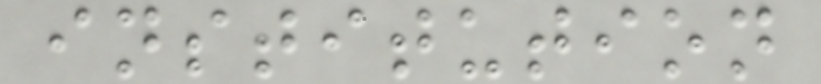institution
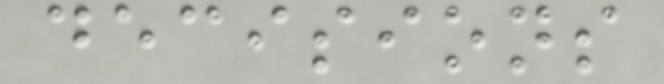decisions
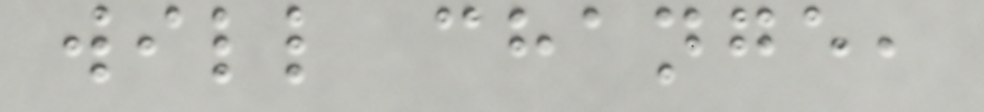will change,
